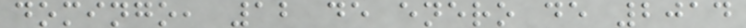domingo, 12 de enero de 2014
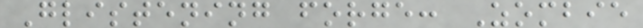Glistening forge: Zombie
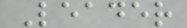Leader
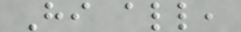Hi all,
